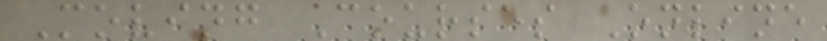Moving Courses Online
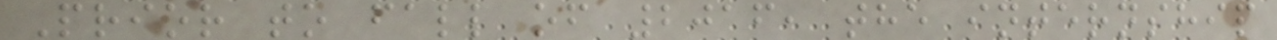Prior to fall of 2016, the internship
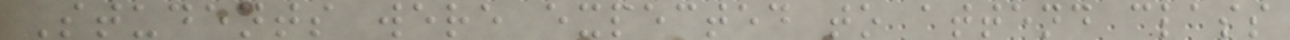Students were expected to attend class
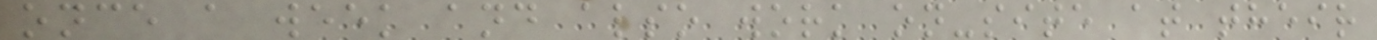once a week and also work on-site at their
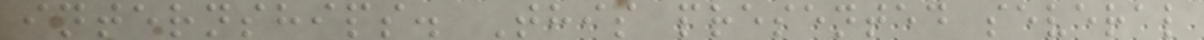internships. This presented several
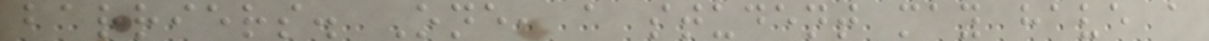barriers. One, a student may have a
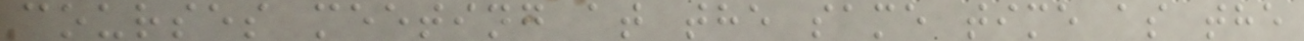courses meeting at the same time as the
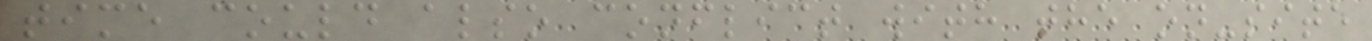time could also conflict with the on-site
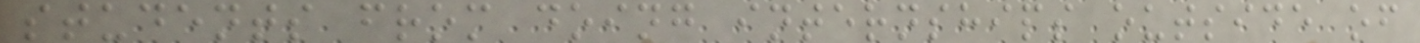students from doing internships outside of
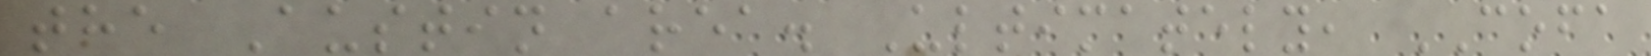the Austin area. Ultimately, COFA
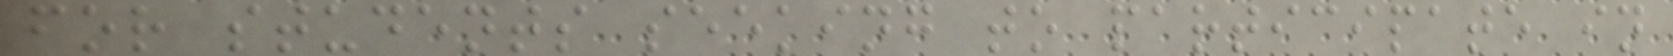for students seeking to participate in
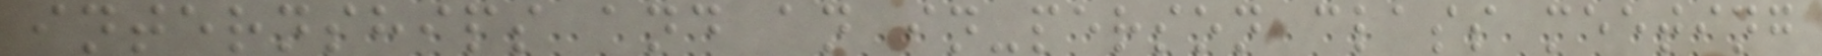internships and an in-person class meeting
